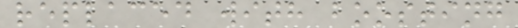replaced with boosting
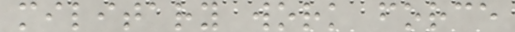military work force
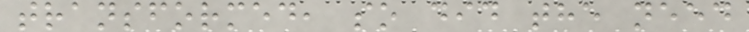transformed, so did the need
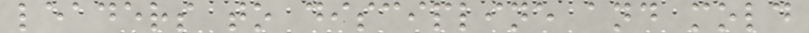leaders to discipline and mold
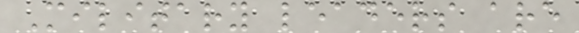Military leaders are
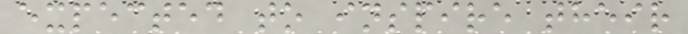expected to inspire their
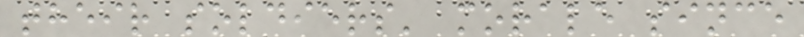their soldiers' morale since
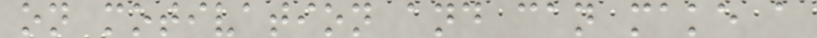on motivation and can make a
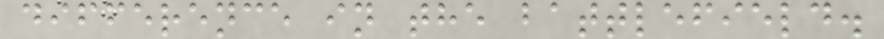difference in the battlefield.
